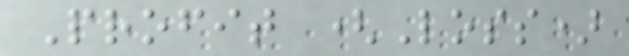Profit (Loss)
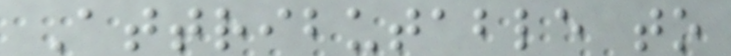Attributable to
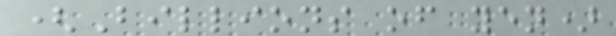(Billions of yen)
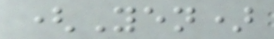(Yen)
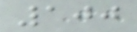100
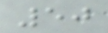50
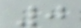0
